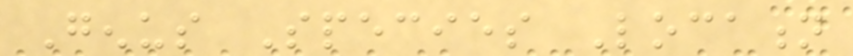Genus Species Location
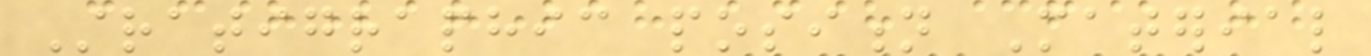Stratigraphic position Material
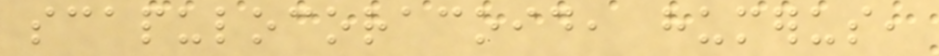scapulocoracoid, humerus,
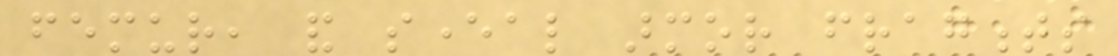femur, and several armor fragments
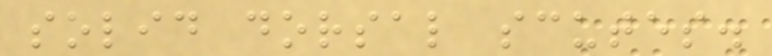solid dorsal scutes.
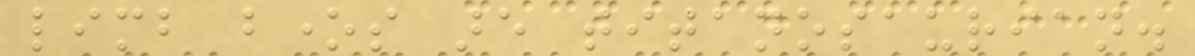limb bones are titanosaurian.
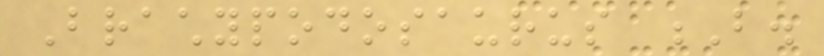Brachypodosaurus B.
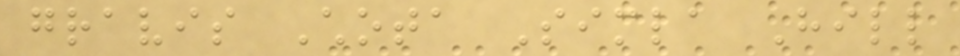gravis Chota Simla Hill
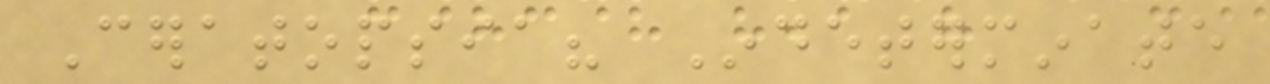Ceratopsia? Indeterminate
